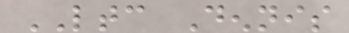LTC Dennis
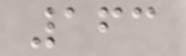163
